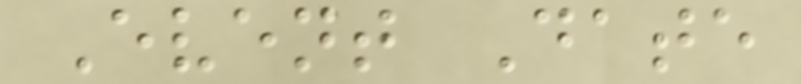Event Date
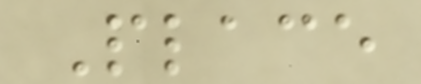Place
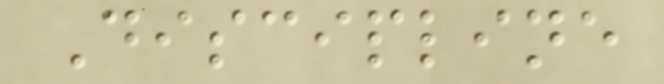Discipline
